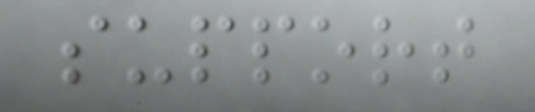support
